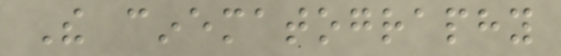The cinematography
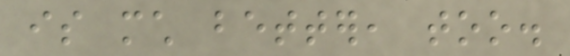is much better, too.
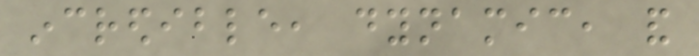incredible, dynamic, and
